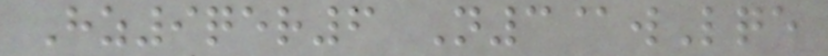Hz9qer6 N3@wLqe
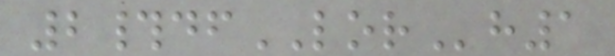2#dfLORh1
